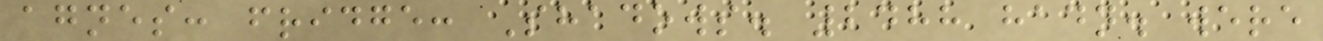agnes: fridge: Shadows. 2488 hadn. were
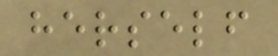herself
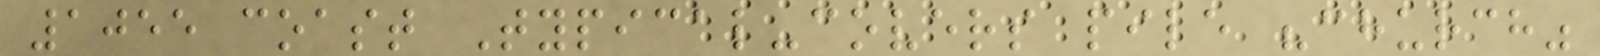1055 coast Typical-covers pile "church"
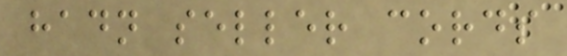hadn seller cords
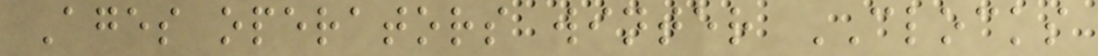Ages operators winter CLOCKS
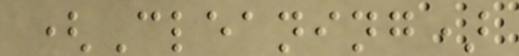(Cleaning)
